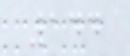144
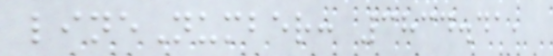lineNumber: 3834.41,
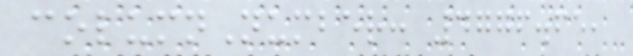columnNumber: 4776.65,
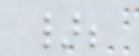};
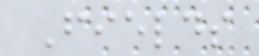Fields
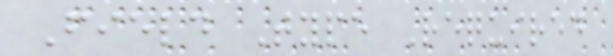Field Type Required
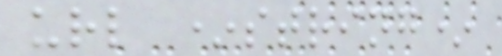url *string*
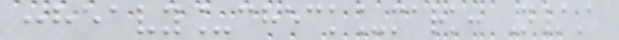:heavy_check_mark: N/A
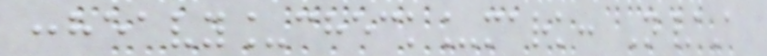:heavy_check_mark: N/A
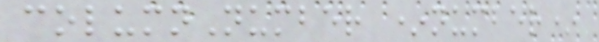columnNumber *number*
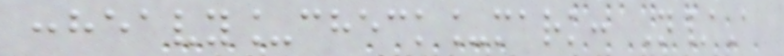:heavy_check_mark: N/A
